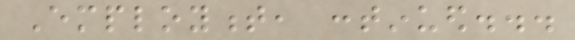Employment, continued...
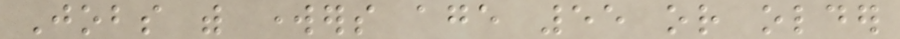Jobs with workers age 55 or older
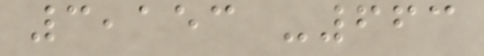3,153 -663
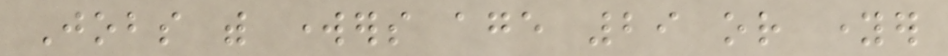Jobs with workers age 29 or younger
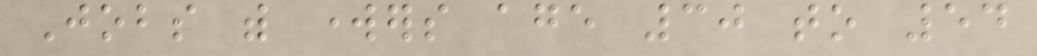Jobs with workers age 30 to 54
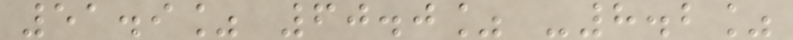51.9% 60.0% -8.2%
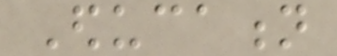Education
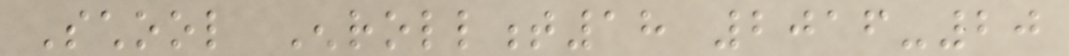School Enrollment18 2016-20
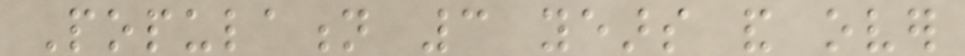Population 3 years and over
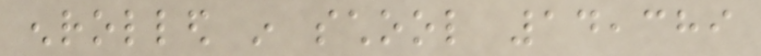enrolled in school 14,389
